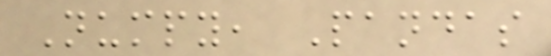Numpy, Pandas
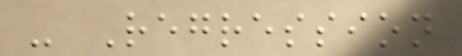- Regression
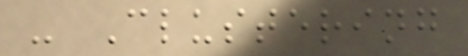- Clustering
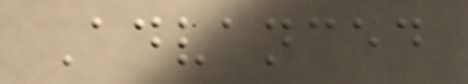Advanced
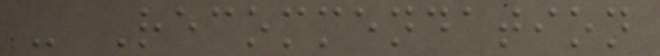- Recommendation
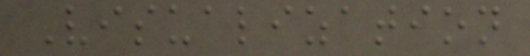Visualization
